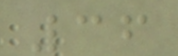36
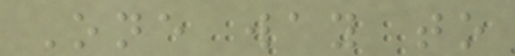One way to
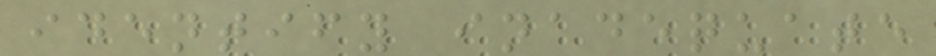identify inadequate
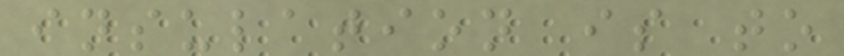insulation is to
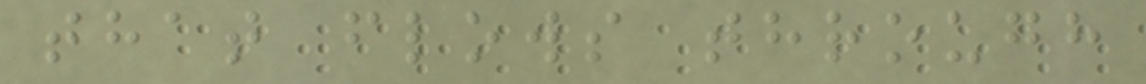that flows through
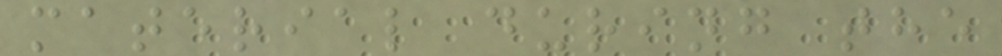material during the
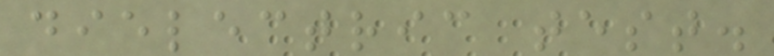dielectric test.
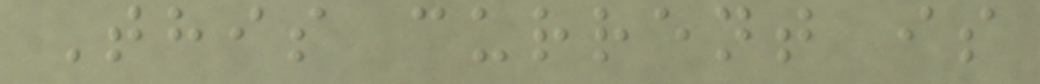This current is
